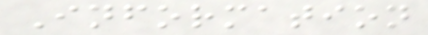Information
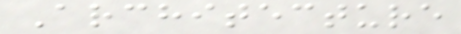Architecture
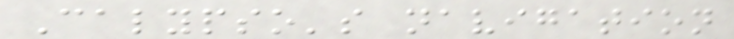Calypso's navigation
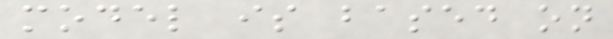model is based on
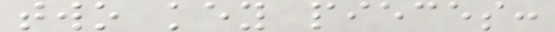two key pieces:
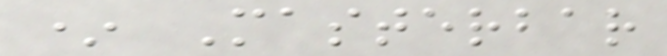* Masterbar
